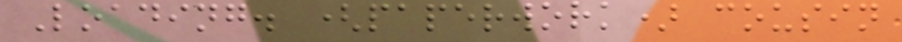Loading. (paperwork) cousin
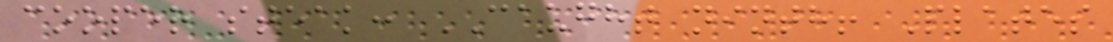cooper steak: CAUGHT ninth! Plates
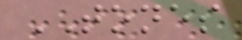TONES
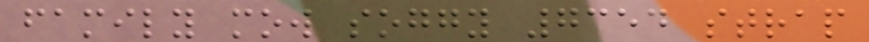family mow soggy 7354 strap
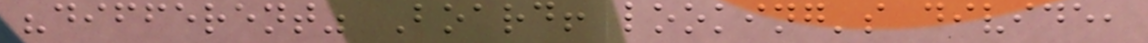"different" Board! looking's divide,
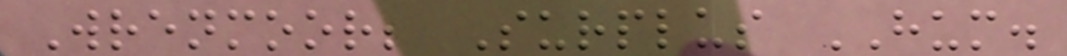Wrenmoor; Surplus HUM.
